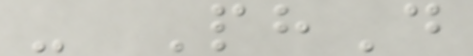- PhD
